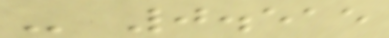- 0.515
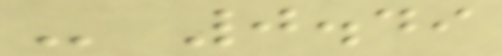- 0.49
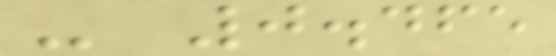- 0.465
